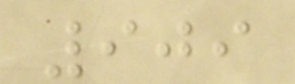909
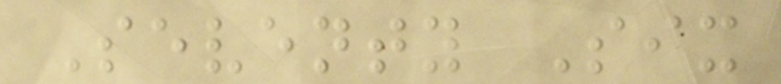Seventy Six
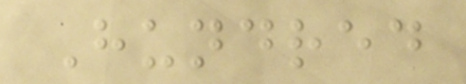Hundred
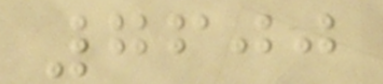7600
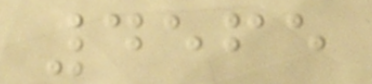4565
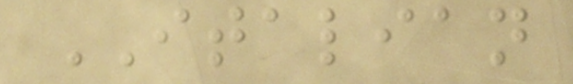ITALIAN
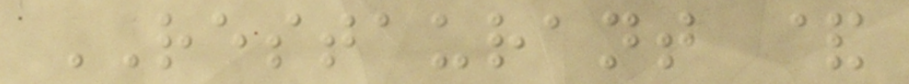RESTAURANT &
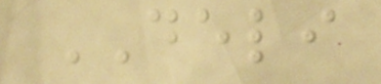DELI
